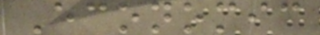Economic
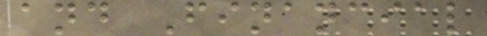and Financial
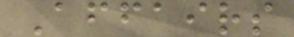Affairs
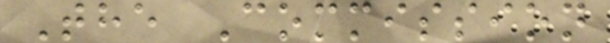The Commission
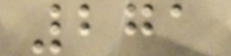271
